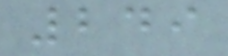249
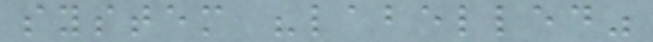system "labelled"
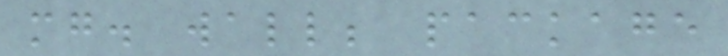mg. wall; package
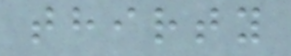thirty
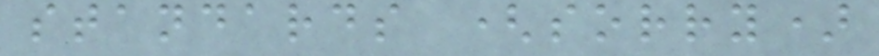standards (sorry)
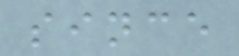since
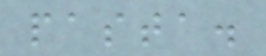pasta.
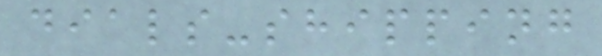dials-shipping
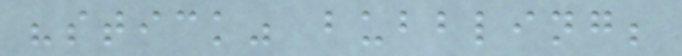"stick" bubbling;
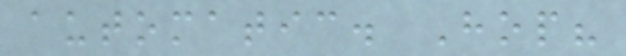automatic. Hop?
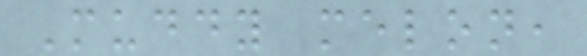Muddy melon,
